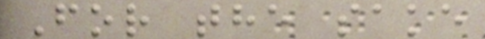For the sake
